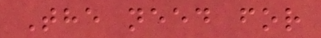The need for
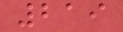219
